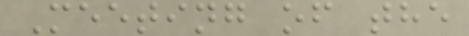Meeting of the
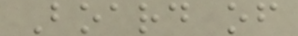Board of
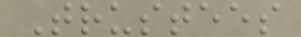Trustees
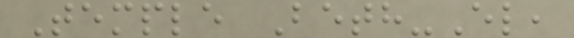Temple Beth-El,
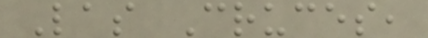Las Cruces,
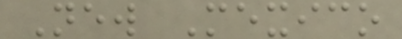New Mexico
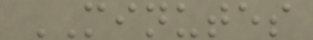MINUTES
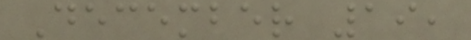December 19,
